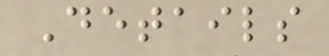Details
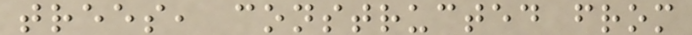trees, constructed from
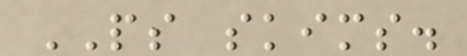PS skims.
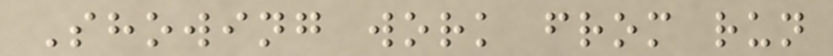Showing work from run
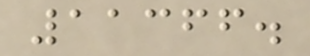11366.
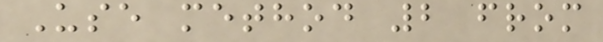Use method 2 from
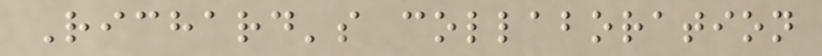Richard's collaboration
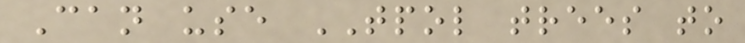Can use TPOL trees to
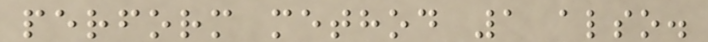perform method 1 also.
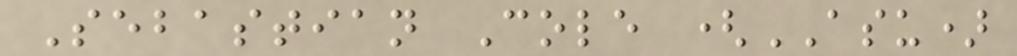Sebastian Cole (ASU)
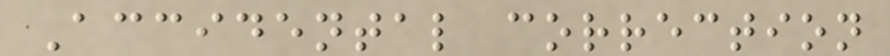Accidental correction
